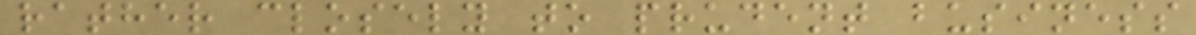rather closely to prudent business
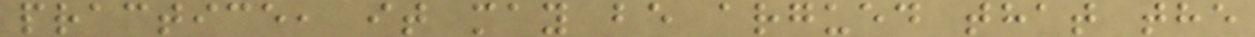practice, it may be argued that the
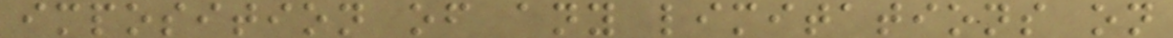imposition of any limitations on
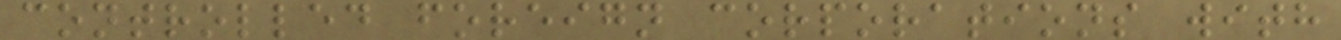controlled foreign corporations with
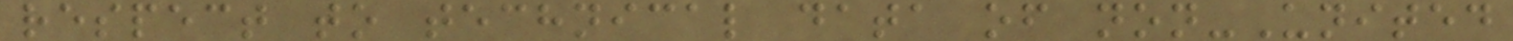respect to technical data of non-United
